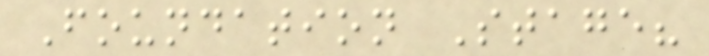Foundation Stage?
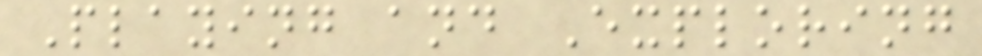Playing and Exploring
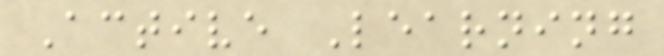Active Learning
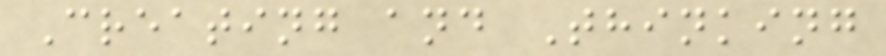Creating and Thinking
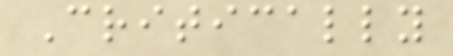Critically
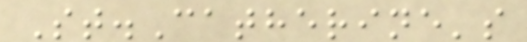St.Catherine's
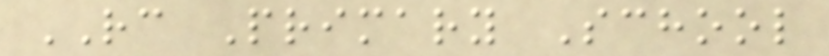RC Primary School
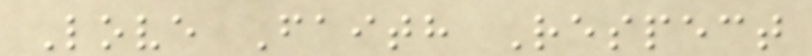Love Faith Respect
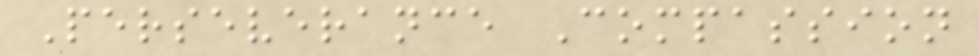Perseverance Compassion
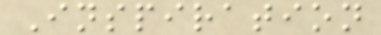Inspiration
